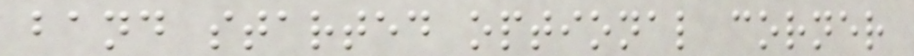band started optional corner
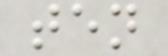ten
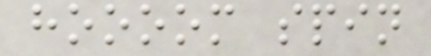hoooom spin
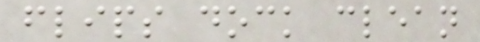flips dock clean
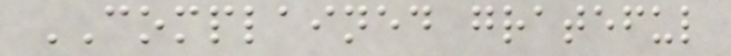COMPLAINED grateful
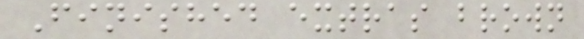Finished extras brown
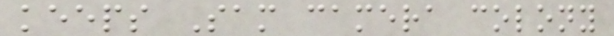keeps Sam camera colony
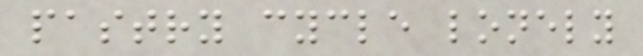pastry cycle lonely
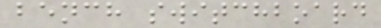bench switchboard
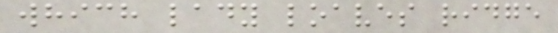which lady loaves ridge
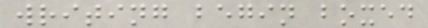writing begin boxed
